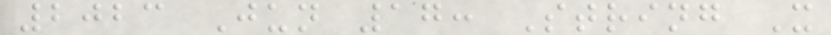2023 Jun 17: String X
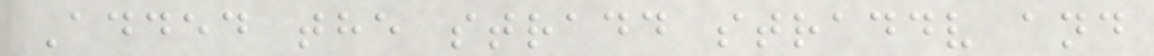Added the stradd straddv and
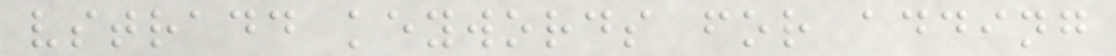vstradd keywords for adding
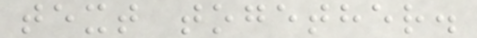text together.
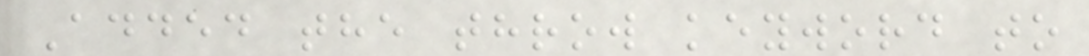Added the throw keyword to
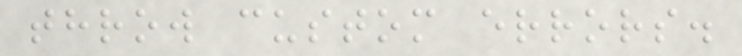throw custom errors.
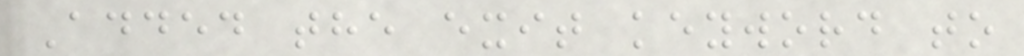Added the exit keyword to
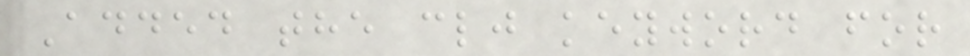Added the clj keyword for
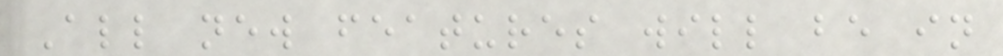All new features will be in
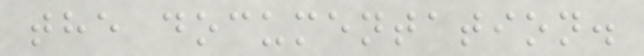the documentation.
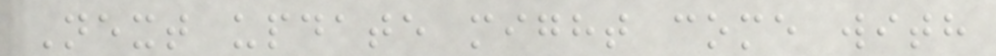Next update might come with
